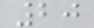20
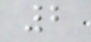2
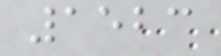1523
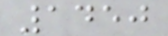1450
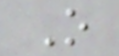O
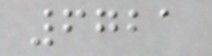6721
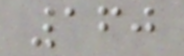160
